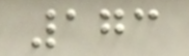173
